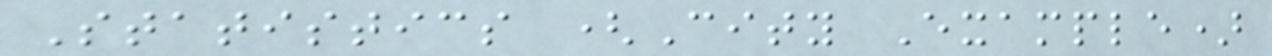Statistics (City Example)
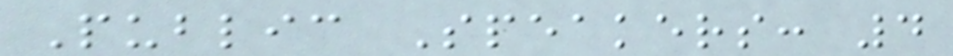Public Speakers: 4
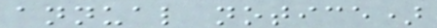annual notice)
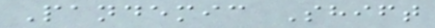Pandemic Shift
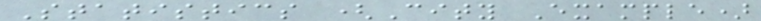Statistics (City Example)
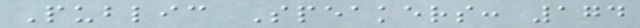Public Speakers: 174
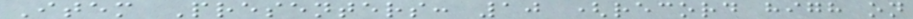Item Presenters: 10 (record high on
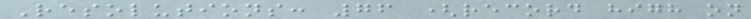Resolutions: 76 (record high on
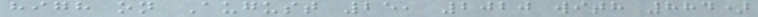high on August 25, 2020 with 884)
